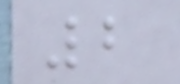2
